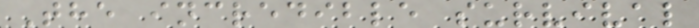The incredible survival
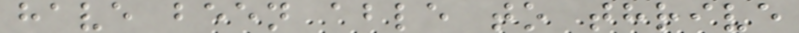have been able to thrive
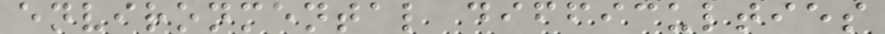environmental difficulties
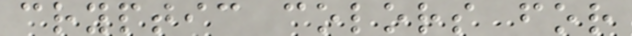cryptic colors for
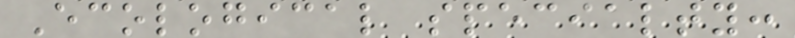Ecological specialty:
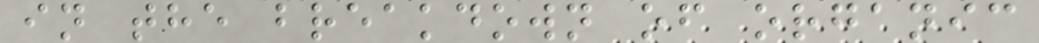in the breakdown of organic
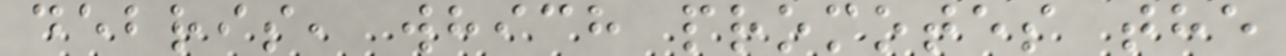debris, which promotes the
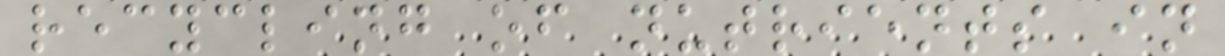recycling of nutrients in
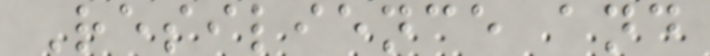Resilience and
